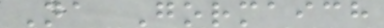Na Gormaich
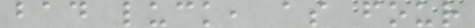bad luck, as four
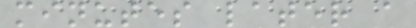minutes later a
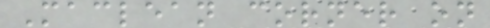Maclean corner on
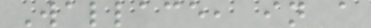Wallace, in a
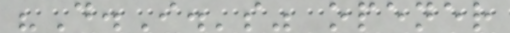"D.I.'s" opener
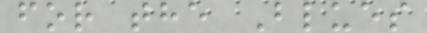for the Blues
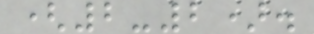(2-2).
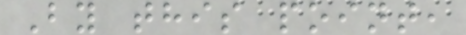By this point,
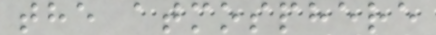the atmosphere
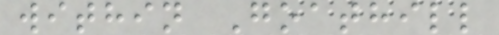within Goathill
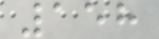158
